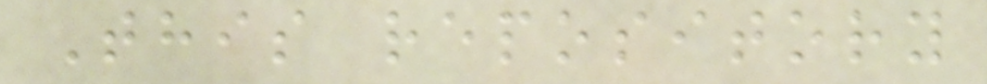This repository
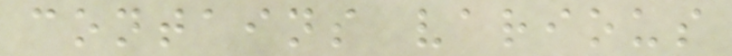contains various
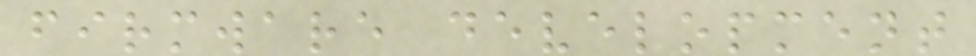firmware development
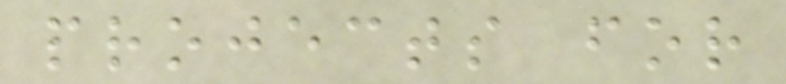projects for
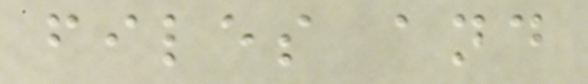files and
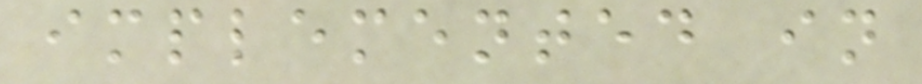implemented in
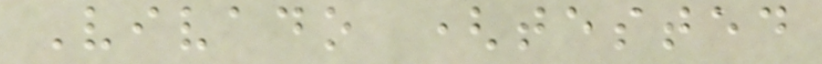Vivado (tested
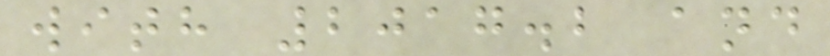with 2017.2 and
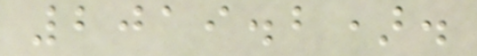2019.2).
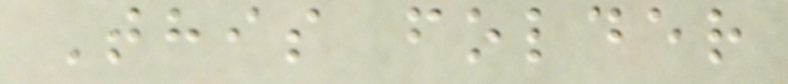This folder
